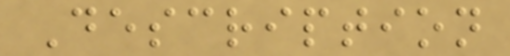Description
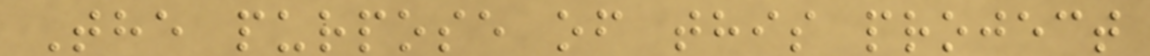The purpose of this project
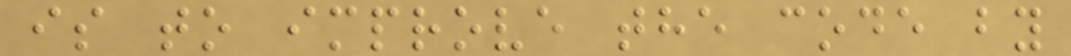is to improve the code by
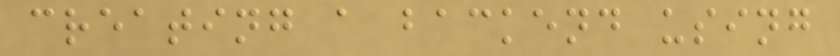creating a backend using
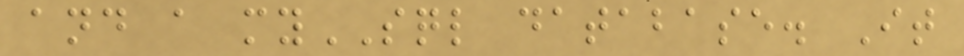and a mySQL database. It
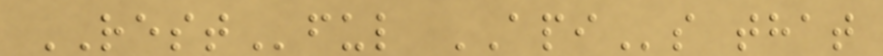RESTful APIs that
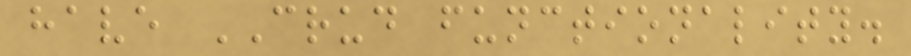have CRUD functionality.
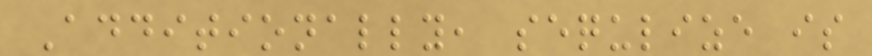Additionally, sequlize is
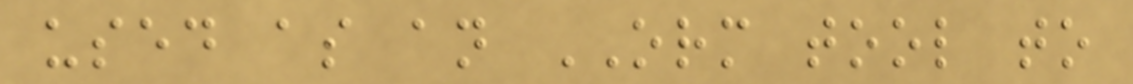used as an ORM tool to
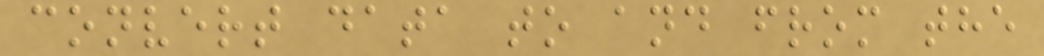convert data to and from the
